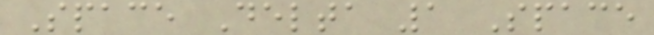Space Delta 1 Space
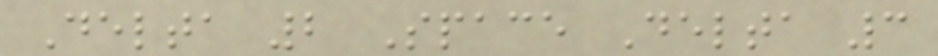Delta 2 Space Delta 3
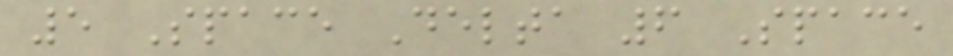5 Space Delta 6 Space
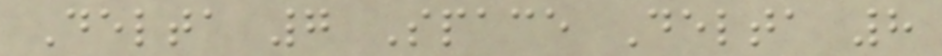Delta 7 Space Delta 8
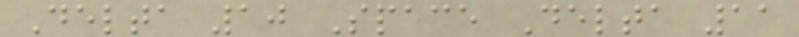Delta 10 Space Delta 11
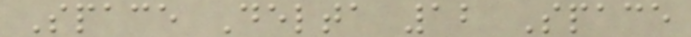Space Delta 12 Space
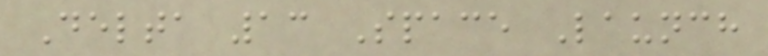Delta 13 Space Launch
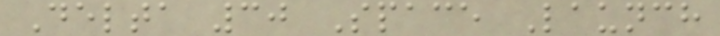Delta 30 Space Launch
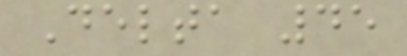Delta 45
